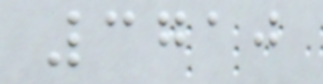3710
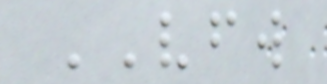VFW
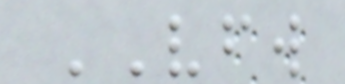VFW
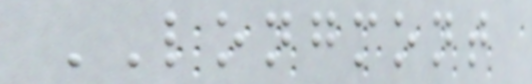LONGMONT
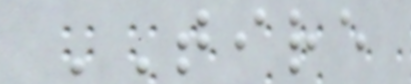TIRE
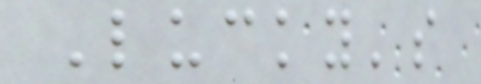Lucky's
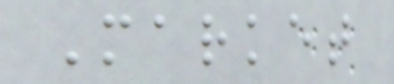Market
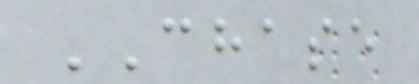CHASE
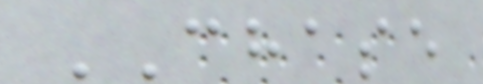CHASE
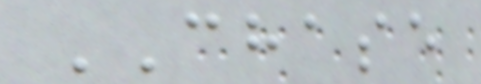CHASE
